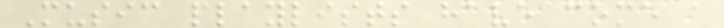Music playlists have come a
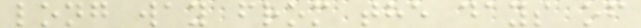long way from the days of
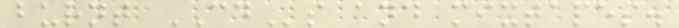burnt CDs and mixtapes.
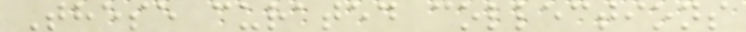These curated collections
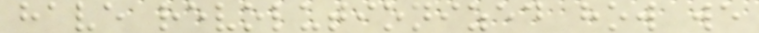have revolutionized how we
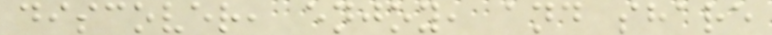discover, enjoy, and share
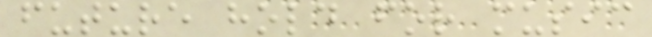future hold for music
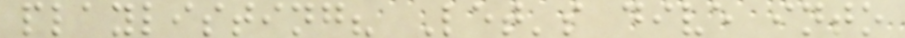playlisting? Let's dive into
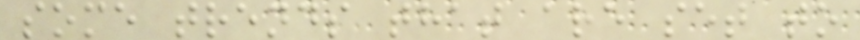some trends that are set to
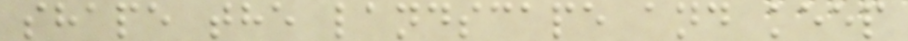shape the landscape and keep
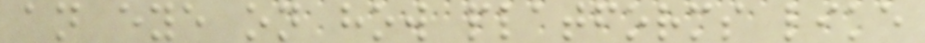an eye on how platforms like
